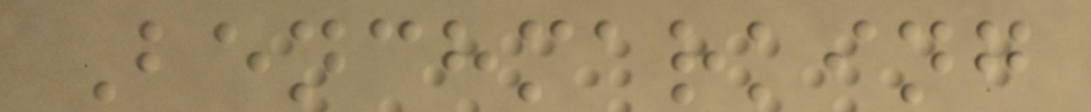Benchmarking
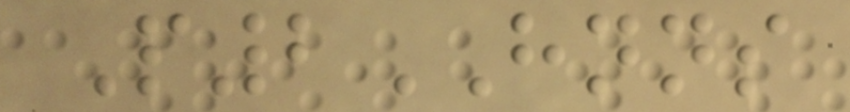P2HNNS
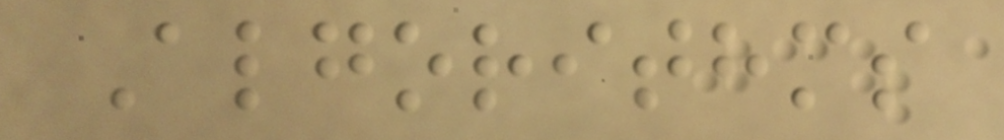Algorithms
